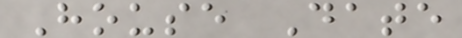House Date
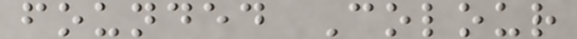founded Colour
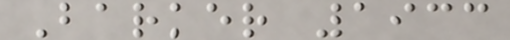Barker 1933
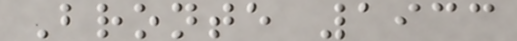Bronte 1933
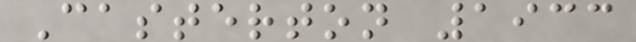Casterton 1933
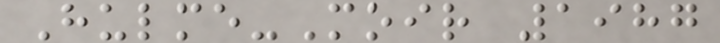Hulme-Moir 1987
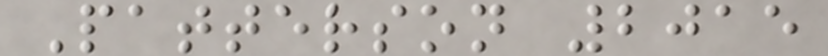Patterson 2015
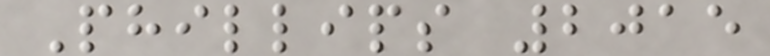Phillips 2015
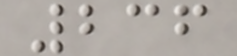236
